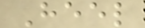Heel
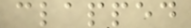clapped
